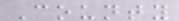County
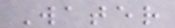Water
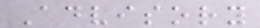Advisory
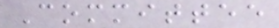Committee
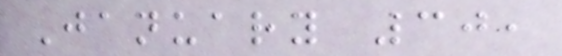January 30,
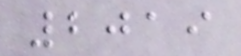2019
